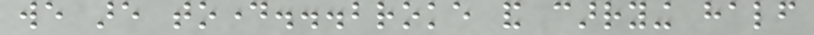we are today...broke and carrying half
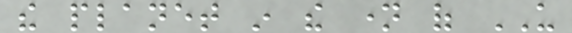the planet in the name of US
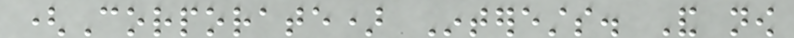(Corporate) Interests. And now
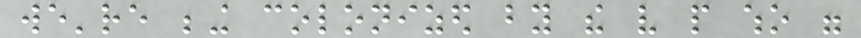we're being colonized by the very people who were
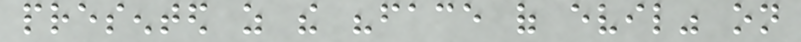presented as the "face of evil" on
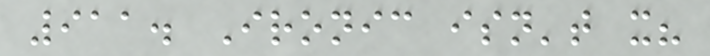911. Ironic isn't it?
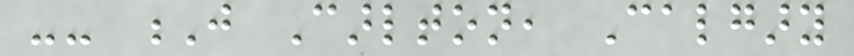-- J Carlton, Calgary
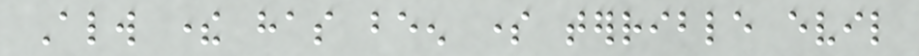Always there has been some terrible evil
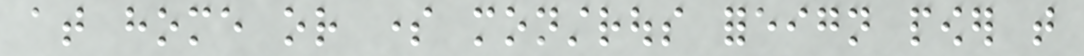at home or some monstrous foreign power that
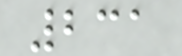231
